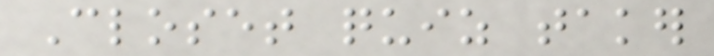Closet quiz taker
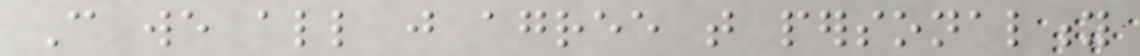Can we all just agree that personality
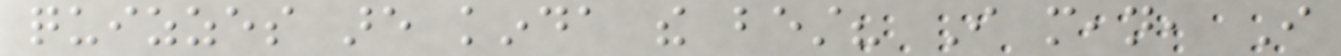quizzes are kinda the best? I mean, I
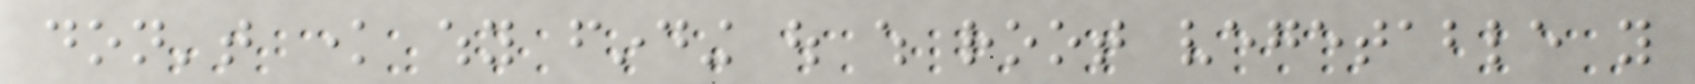don't know why finding out which root vegetable you
